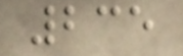235
